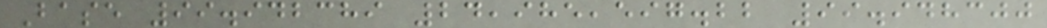Base 99.942389 24,985,597.22 99.948300
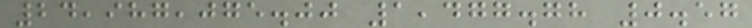24,987,075.00 1,477.78 0.57
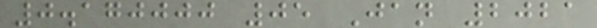0.170000 05 Jan 2021
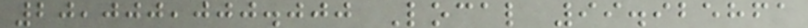20,000,000.000 Local 99.925861
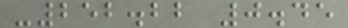-252.22 0.45
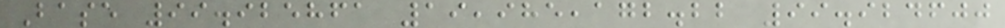Base 99.925861 19,985,172.22 99.924600
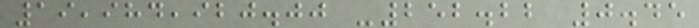19,984,920.00 -252.22 0.45
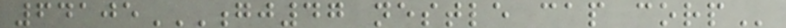64105GJ47 NESTLE CAP CORP
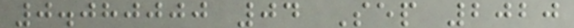0.080000 04 Sep 2020
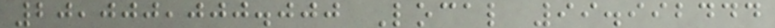20,000,000.000 Local 99.992444
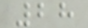28
